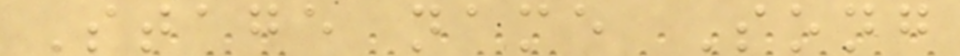Stage name Song
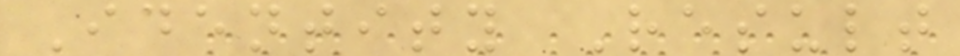Identity Result
